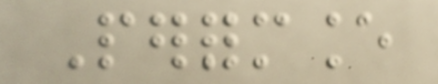Performance
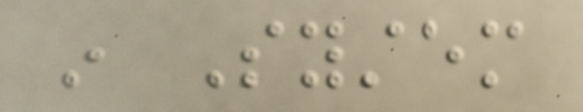in System
